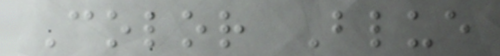Color Blue
